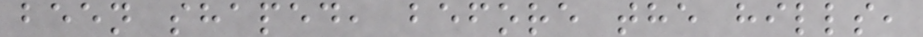been shaped, before the hills,
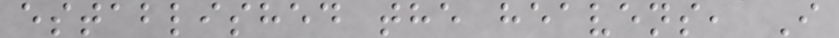established the heavens, I
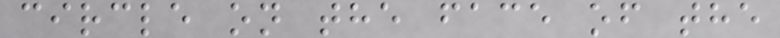circle on the face of the
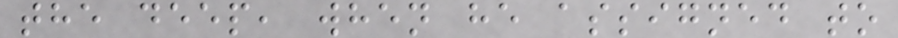the deep, when he assigned to
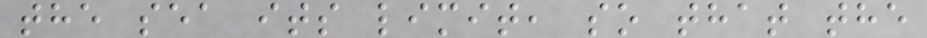the sea its limit, so that the
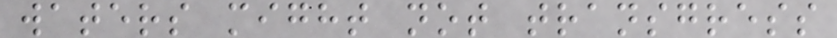waters might not transgress
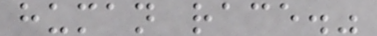human race."
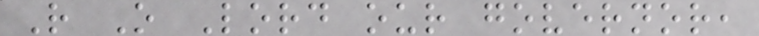R O Lord our governor,
